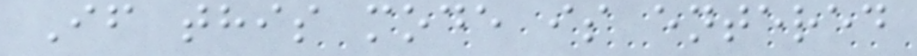If this mode is entered
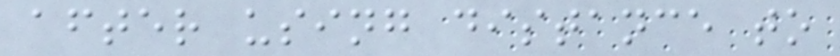after using distance to
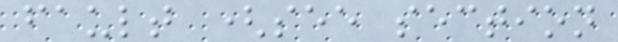fault (see section
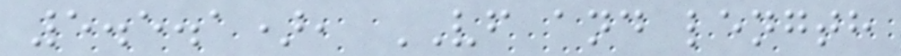5.5.1), VF and length
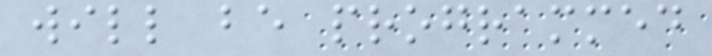will be programmed
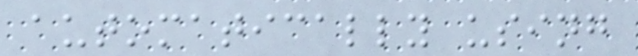automatically using
